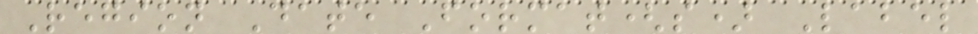Region Date Format(s) Label
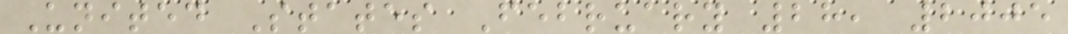United States February 28, 2005
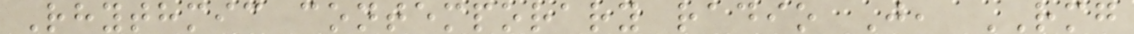Rhythmic contemporary radio J, RMG
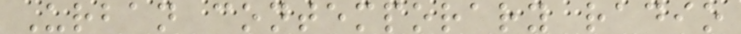Urban contemporary radio
